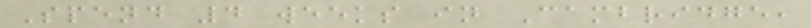Spend 4 weeks in Cambridge,
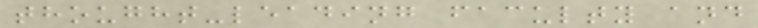thought-leading faculty and
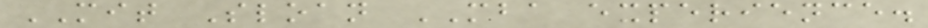MIT Sloan MBA experience.
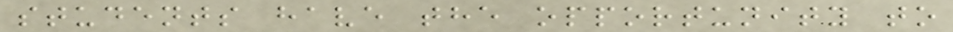students have the opportunity to
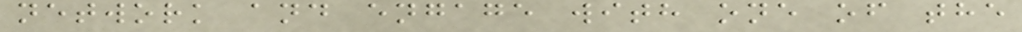network and engage with one of the
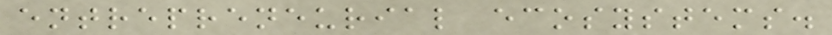entrepreneurial ecosystems.
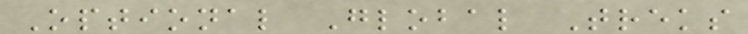Optional Global Treks
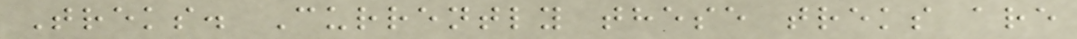Treks. Currently these treks are
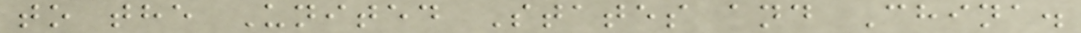to the United States and China.
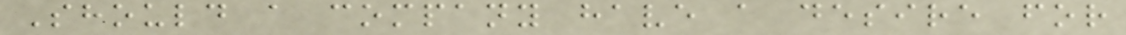Should a company have a desire for
